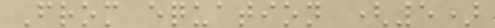From equation (5)
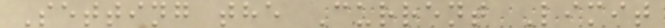Setting the Current Limit
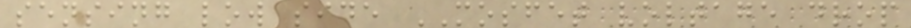sensing low side MOSFET voltage drop
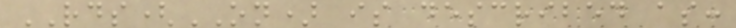RDS(ON) is described as:
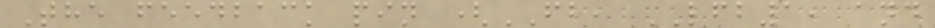The feedback pin (FB, LFB1, and
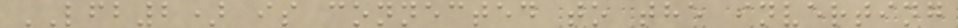LFB2) is connected to the inverting
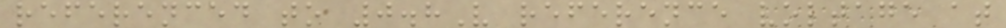referenced to 0.8V reference voltage at
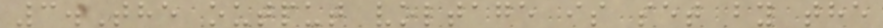3.The output voltage is set by the
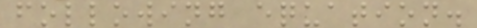following equation.
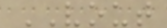VOUT
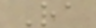Ra
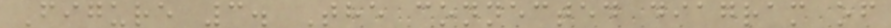Figure 3. The connected diagram of
